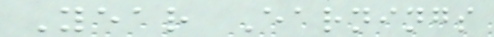Year Earnings
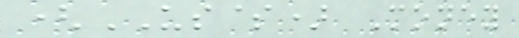(US$) Money
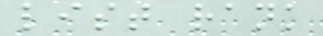list rank
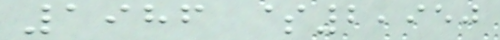1986 $2,950
